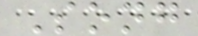Song
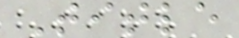Title
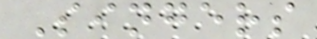Singers
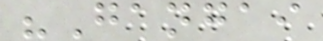"Gangai
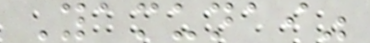Yamunai"
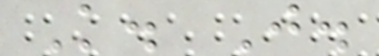K. J.
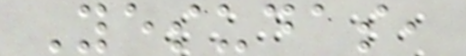Yesudas,
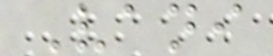Vani
